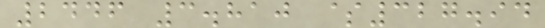2446 3.810 $327.94
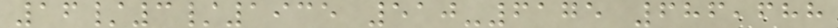16/3/1935 510-6175 686,688
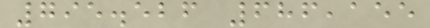795.526 686,155
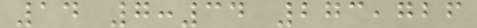14 7:34 273,726
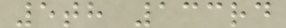5th 133rd
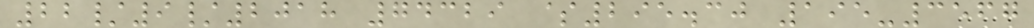22/9/2018 74329 $295.30 195-3567
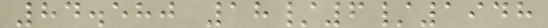84.580 18/6/1948
